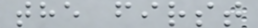the first
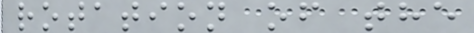rotation of the
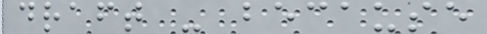draft - because
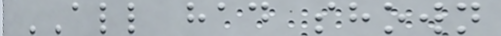ALL had shown
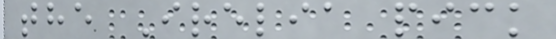the Irelia pick
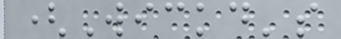(Wickd's
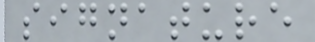signature
